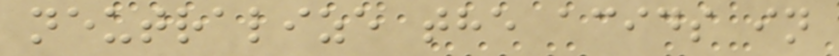neutralize the acids in
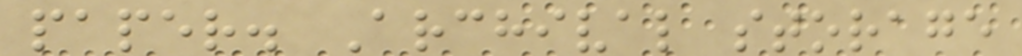paper. Archival storage
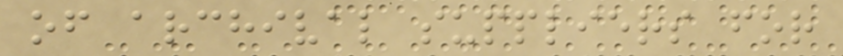of archival suppliers for
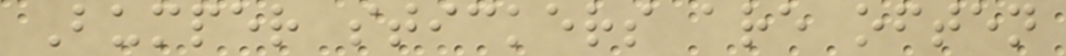Bumper stickers are often
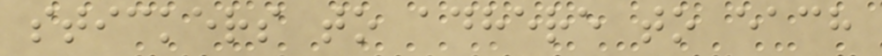stickers to adhere to each
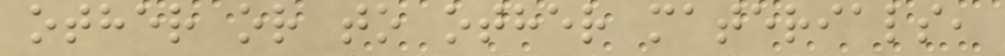other or to other materials,
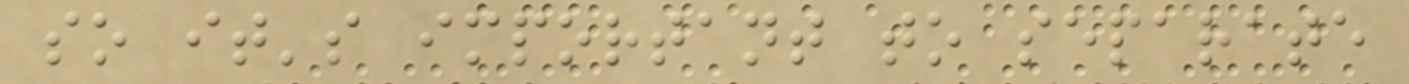so it's important to separate
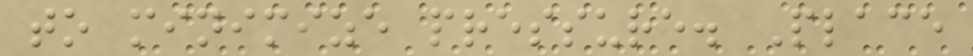to minimize pressure. Place
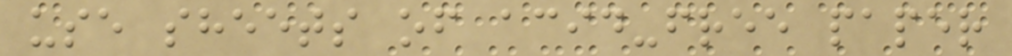use sheets of acid-free paper
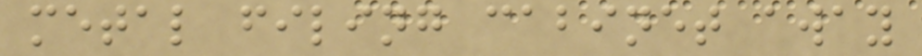metal filing cabinet away
